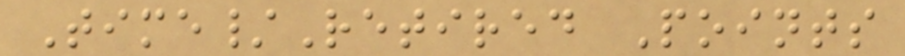Time/Retired Points
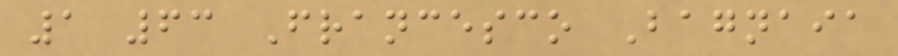1 63 Francesco Bagnaia
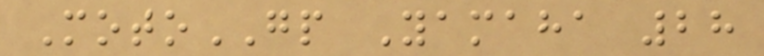MotoGP Yamaha 28
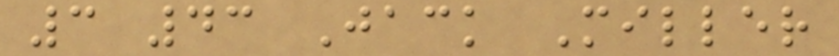3 43 Jack Miller
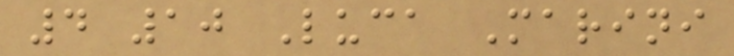4 10 Luca Marini
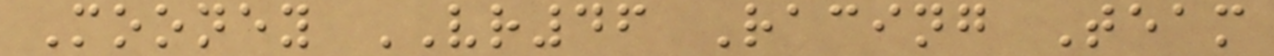Mooney VR46 Racing Team
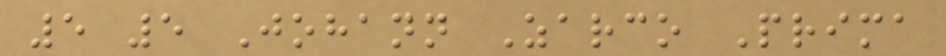5 5 Johann Zarco Prima
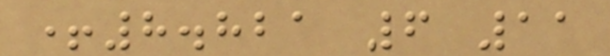+8.821 6 11
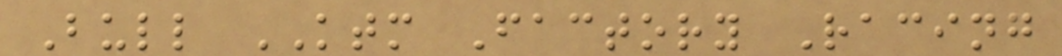Bull KTM Factory Racing
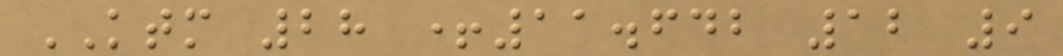KTM 28 +11.642 12 9
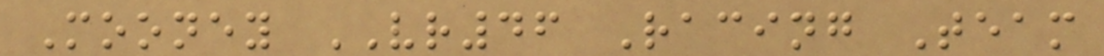Mooney VR46 Racing Team
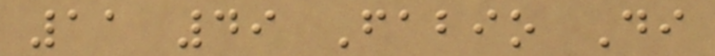11 49 Fabio Di
